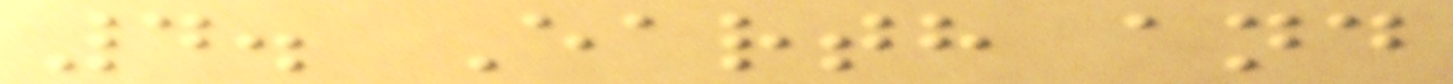4. Earth and
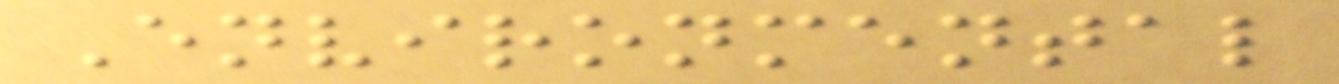Environmental
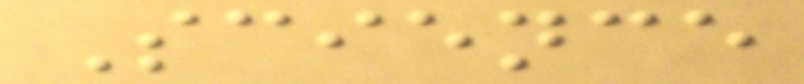Science
